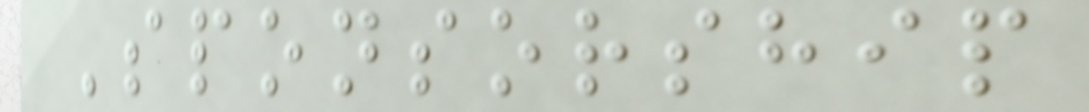Sponsorship
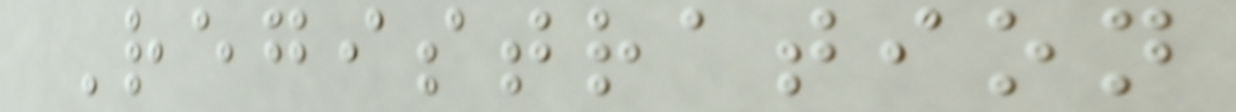Registration
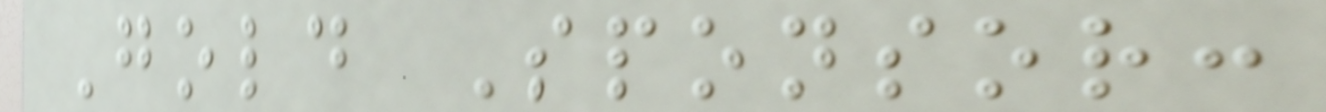Gold Sponsor:
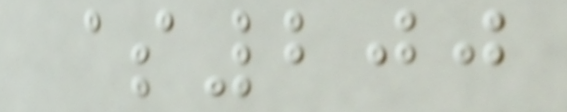$200
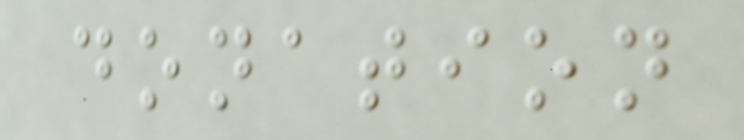donation
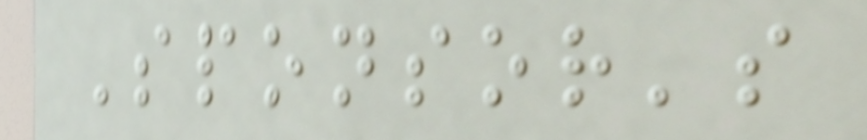Sponsor's
